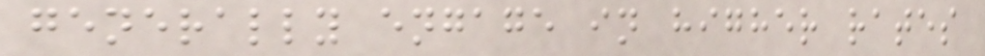generally engage in higher rates
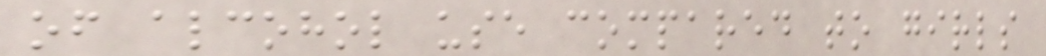of alcohol use compared to girls
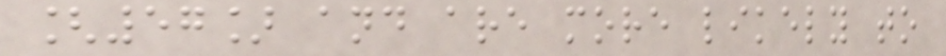[57] and are more likely to
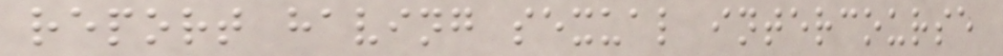report having sexual intercourse
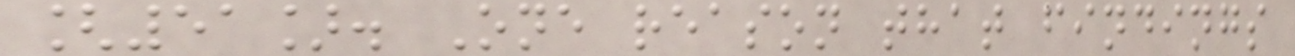[51]. One reason that findings
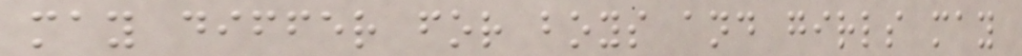may differ for boys and girls may
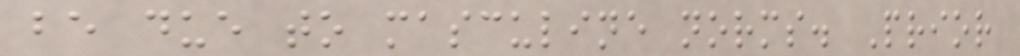be due to masculine norms. Prior
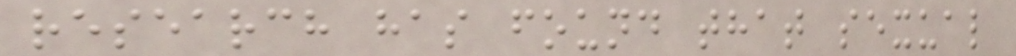research has found that sexual
